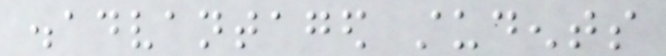disadvantaged students
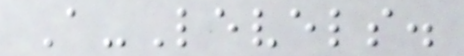A-Levels.
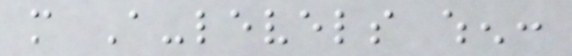more A-levels when:
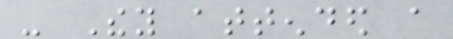- They attended a
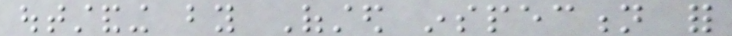outstanding by Ofsted inspection for
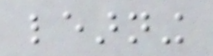learning
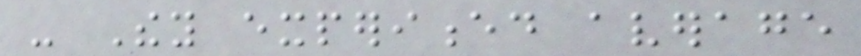- They experienced average
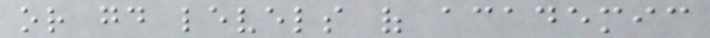or good levels of academic
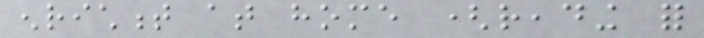enrichment at home (reading for
